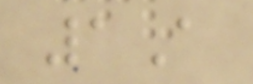1A
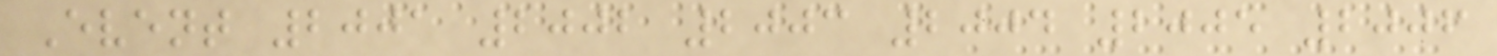Event 2001 2002 2003 2004 2005 2006
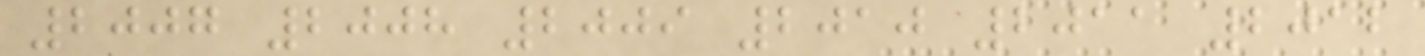2007 2008 2009 2010 2011 2012
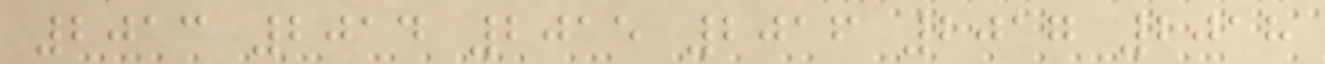2013 2014 2015 2016 2017 2018
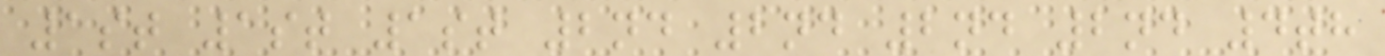1st 1st 1st 2nd 2nd 2nd 2nd 4th
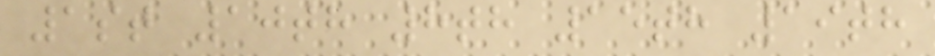1st 10th 8th 15th 19th
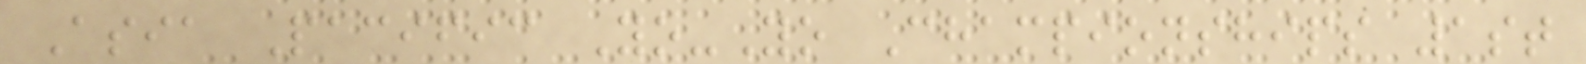Asia Pacific Yo-Yo Championships 1st
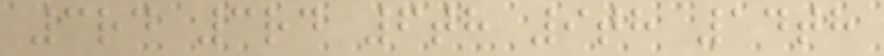3rd 3rd 6th 9th 14th
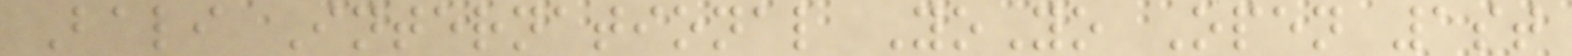Bali International YoYo Open 1st
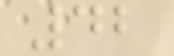42
